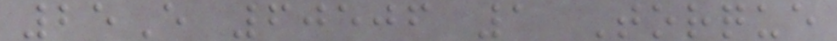25E 60506 1 Torque
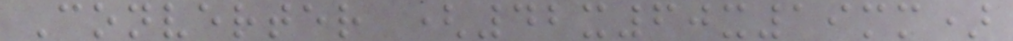Converter (42x60x19mm)
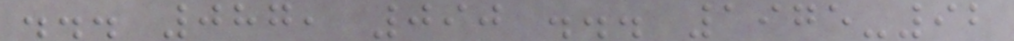... 087, 090 ... 1975-92
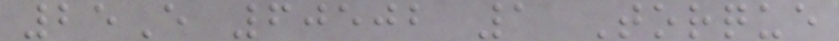25E 60502 1 Torque
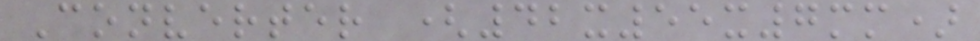Converter (42x55x7mm)
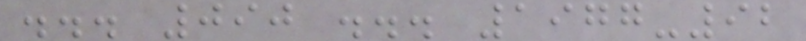... 090 ... 1977-92
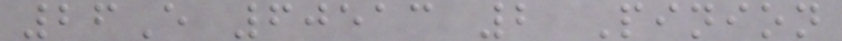26E 60513 2 Pinion
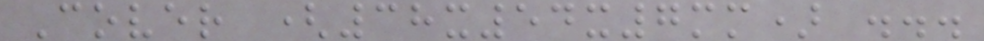Cover (38x54x7mm) ...
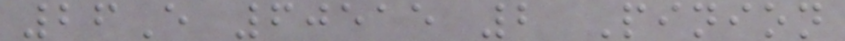26E 60515 2 Pinion
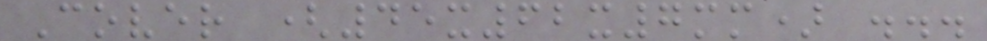Cover (45x62x7mm) ...
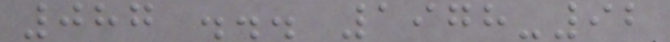087 ... 1978-92
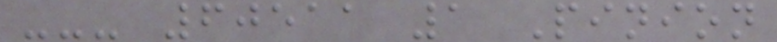--- 60511 1 Pinion
